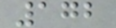172
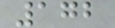172
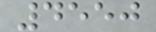4550
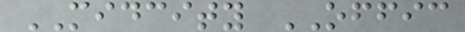MIDCITY OFFIC
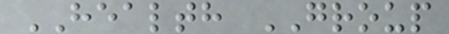HEALTH GROUP
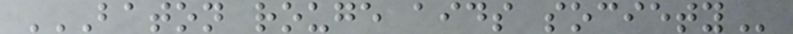BATON ROUGE AIDS SOCIETY
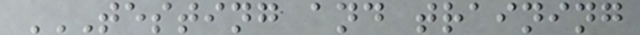TESTING AND TRAINING
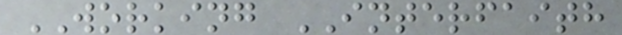WORKING INTERFAITH
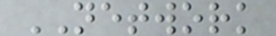NETWORK
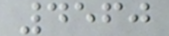4560
